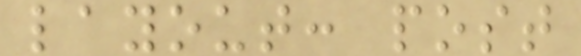layout: post
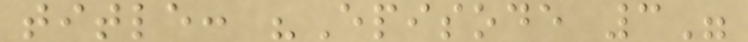title: "Episode 3"
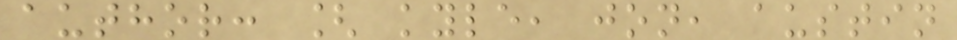author: [ kyle, jon, austin
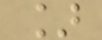]
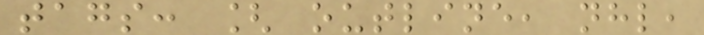tags: [ outline, nhl,
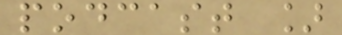podcast ]
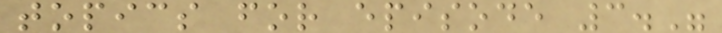topics for episode 3."
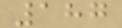187
